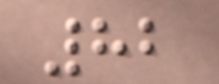82
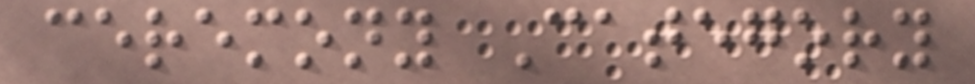ceremony Category
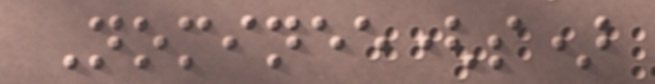Nominee(s)
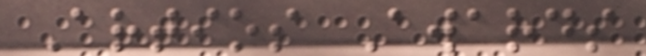Artios Awards
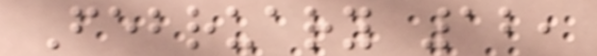February 12,
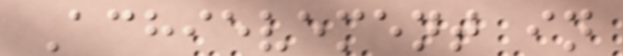Achievement in
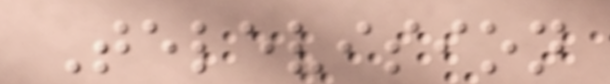Television
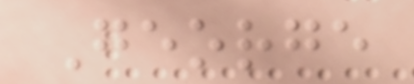George
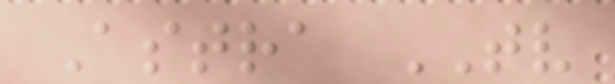Astra TV
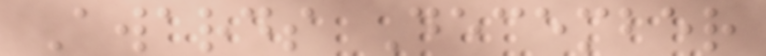Awards December
